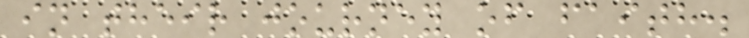in their journey of faith.
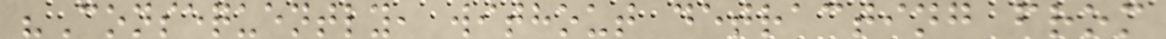"Consequently, without detracting from
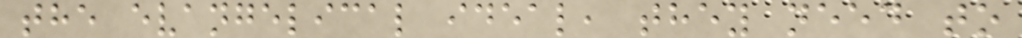the evangelical ideal, they need to
